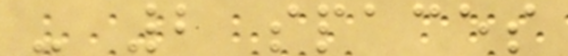- 2 spaces
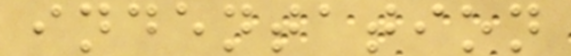indentation
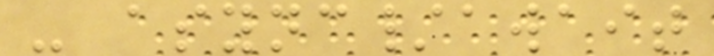- async/await
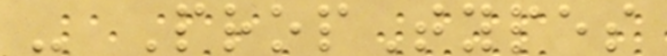- PropTypes
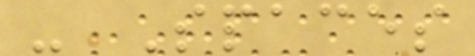- Spaces
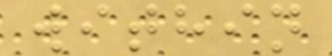within
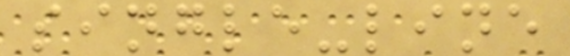single-line
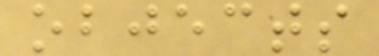objects
